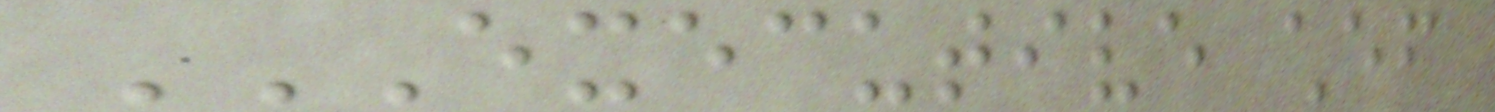EXECUTIVE CHEF
